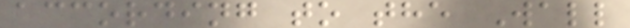according to the Wall
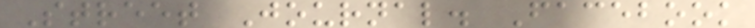Street Journal. Facebook
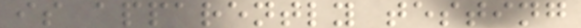is apparently testing
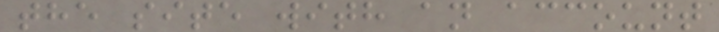the site with an account
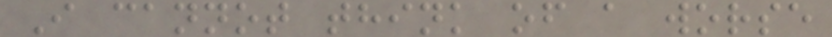I cannot think of a worse
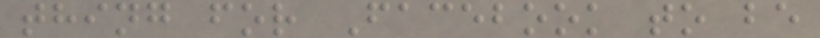thing for Facebook to be
